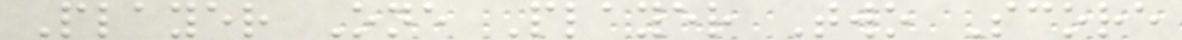Player One Player Two Score
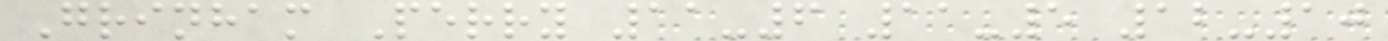Grinham Perry 11-6 11-5 12-10
